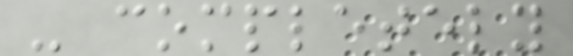- completely
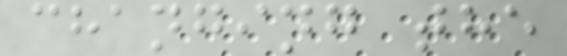changing the
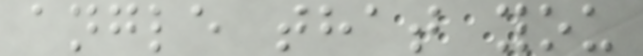angle that you
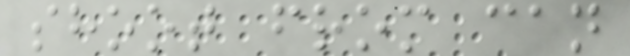shoot from can
